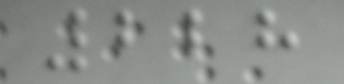228
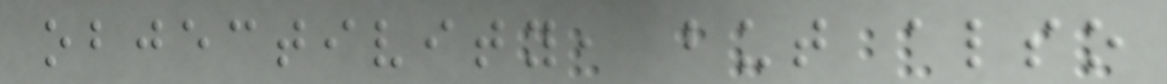objectivity, but also
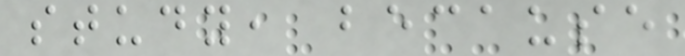study, because
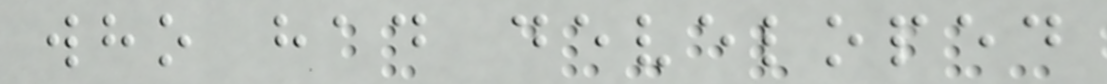who had developed
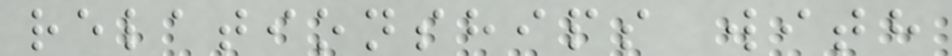relationships with
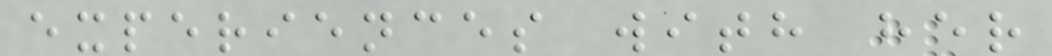experiences with her
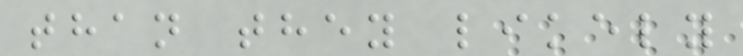than they likely
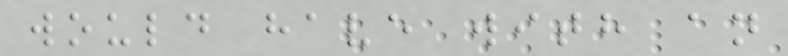would have with an
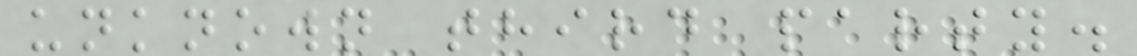unknown third party.
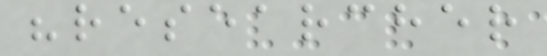"researcher
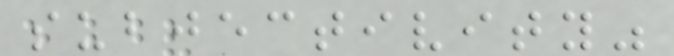subjectivity"
